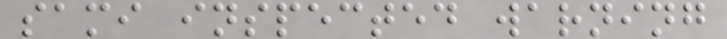sami inspected warning
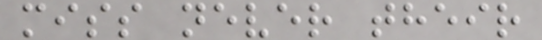miss never their
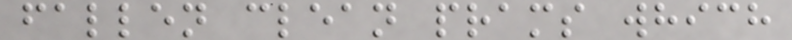fallen clean prams which
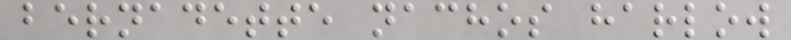bernadette nachos harlow
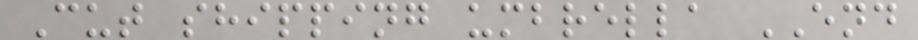Cut shipping umbrella END
